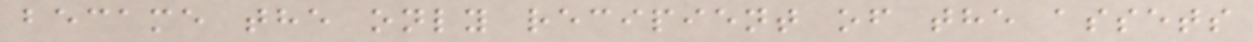became the only recipient of the assets
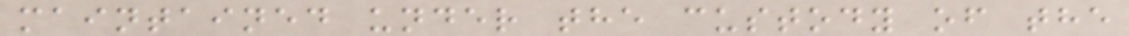maintained under the custody of the
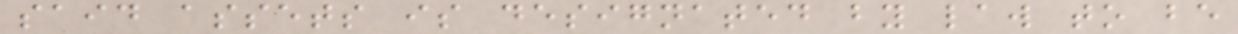said assets is designated by law to be
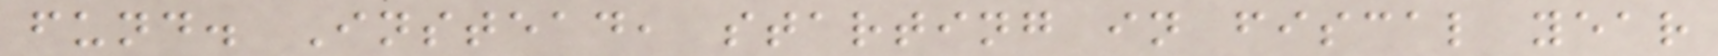fund. Instead, starting in fiscal year
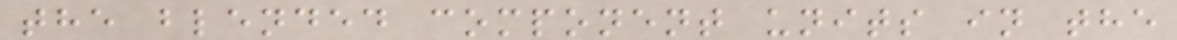the blended component units in the
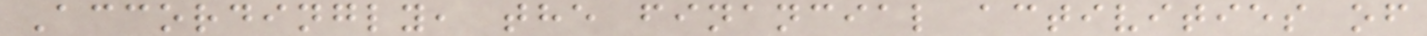Accordingly, the financial activities of
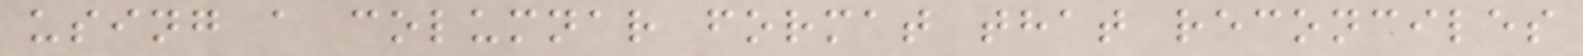using a columnar format that reconciles
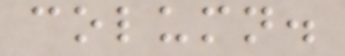column.
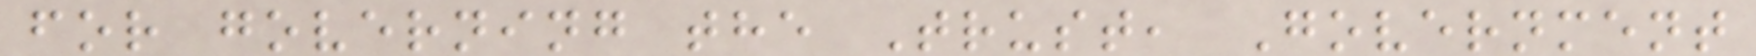for governing the Trust, Government
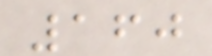160
